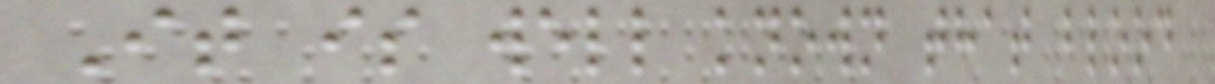It is well known that blood
